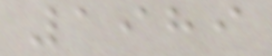1989
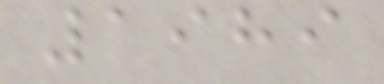1989
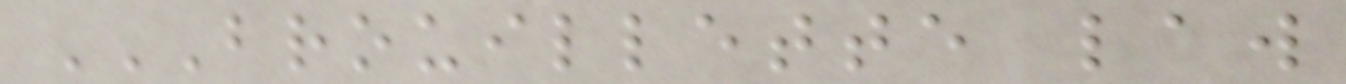BROUILLETTE LAW
